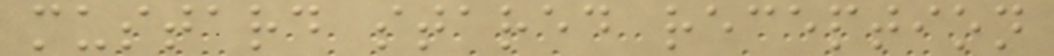mustard stared reception
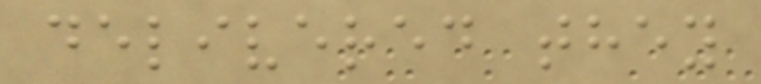delivered they
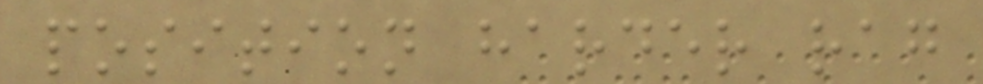position harder rag
